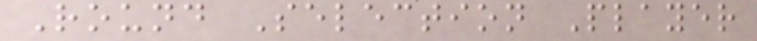Round Selection Player
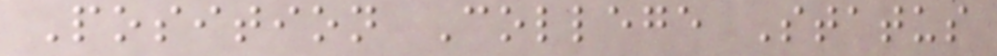Position College Status
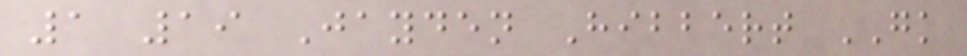1 19 Jayden Hibbert GK
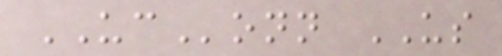UConn US
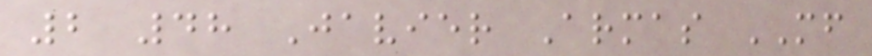2 48 Javier Armas MF
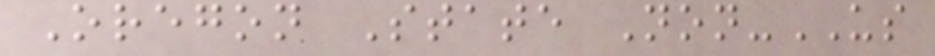Oregon State Non-US
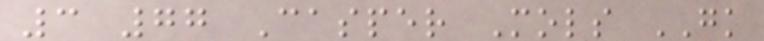3 77 Casper Mols GK
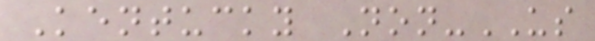Kentucky Non-US
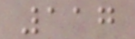117
